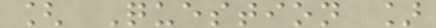[ Question ]
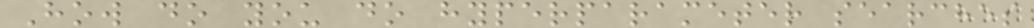How do you do hyperparameter searches
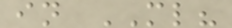in ML?
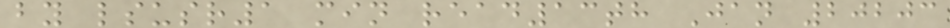by lsusr1 min read13th Jan 20203
